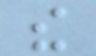the
